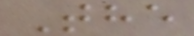The
